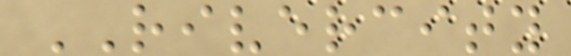RIVERCITY
